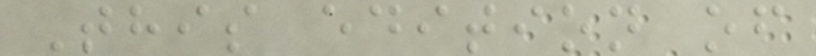This edition of
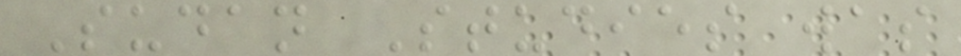Sudan Studies was
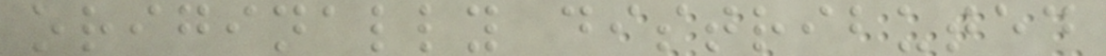originally distributed
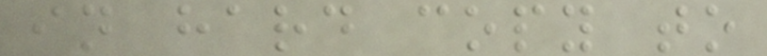in hard copy to
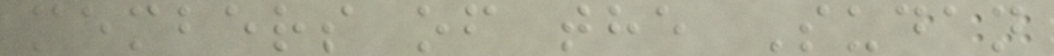members of the Sudan
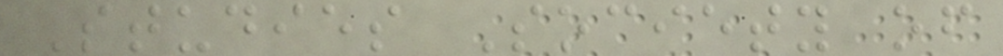Studies Society of
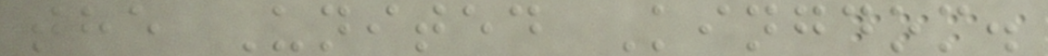the United Kingdom.
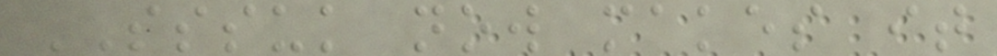SSSUK now makes it
